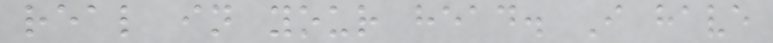real in your head. I have
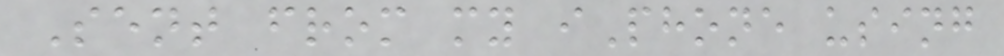Sent from my iPhone using
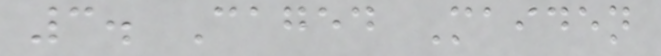3. Caged Maiden
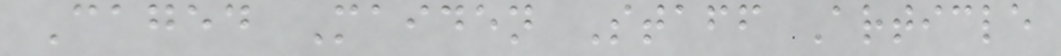Caged Maiden Staff Article
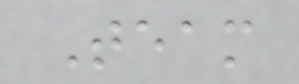Team
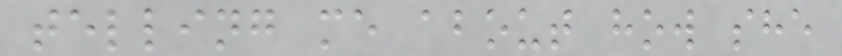telling me about how she
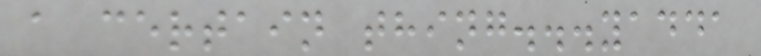a certain thing...yadda
